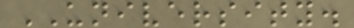UNIVERSITY.
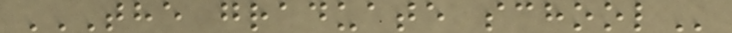THE GRADUATE SCHOOL
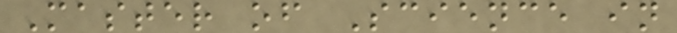Master of Science in
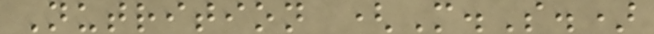Nutrition (M.S.)
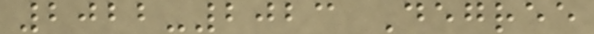2022-2023 Degree
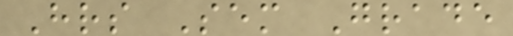Hrs Sem Grade
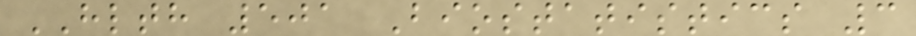HLTH 501 Biostatistics 3
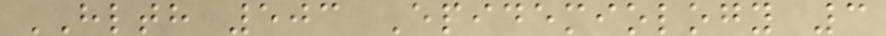HLTH 503 Epidemiology 3
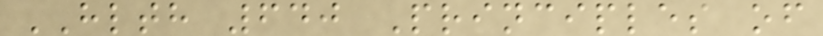HLTH 640 Principles of
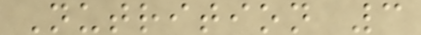Nutrition 3
